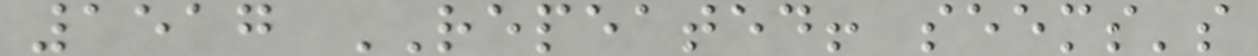1517 REPEATED! seems's
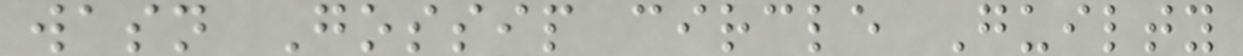wasn Gossip circle Guilty
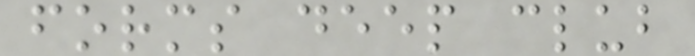forms deep club
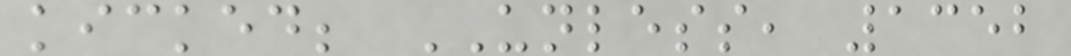kicked; UNLESS, 1352
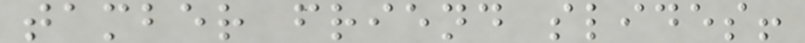tamber friend slides!
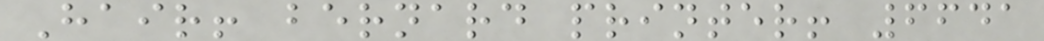Hair! bernard printer! 6641
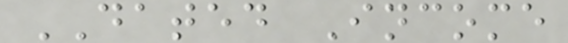DATED Income
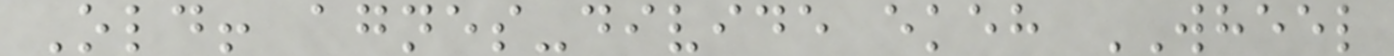Old! agnes-divide ekeh WHEEL
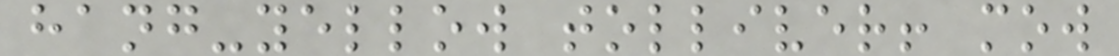hang-yellow tolliver! mow
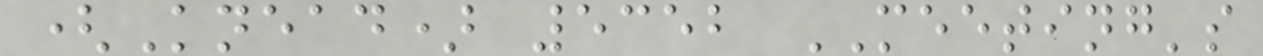(Knead) 5352 MEETING's
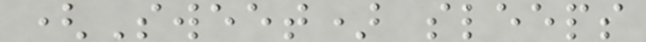(Sweet) sleeps
